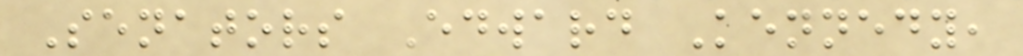Senators Edward Kennedy,
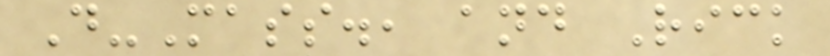D-Mass., and Rick
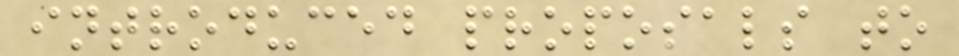introduced proposals to
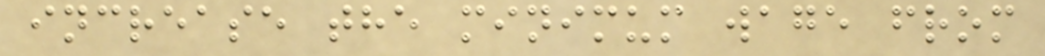increase the minimum wage from
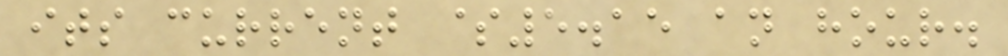its current $5.15 an hour.
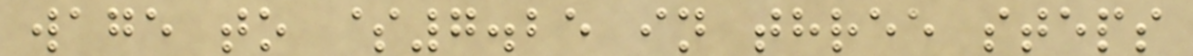wage to $7.25 in three steps
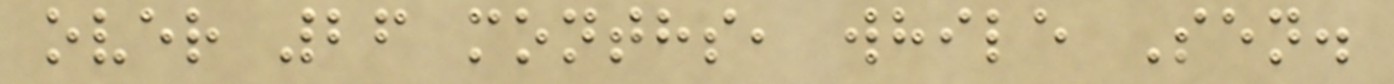over 26 months, while Sen.
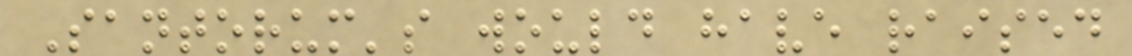Santorum's would have raised
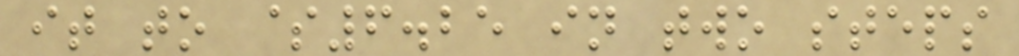it to $6.25 in two steps
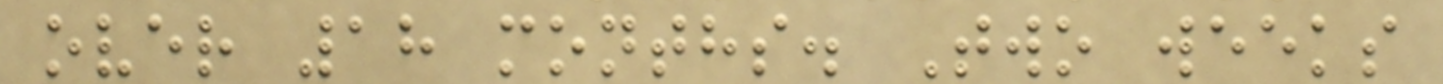over 18 months. Two weeks
